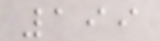199
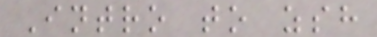Intro to zsh
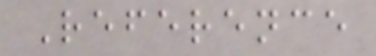Reference
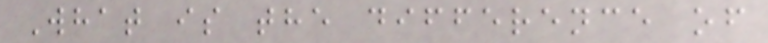What is the difference of
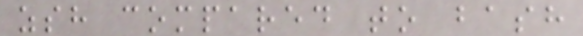zsh compared to bash
